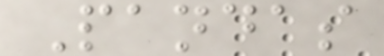Pandas
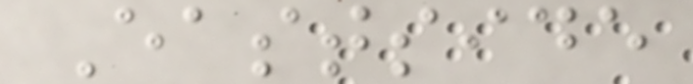Eastside
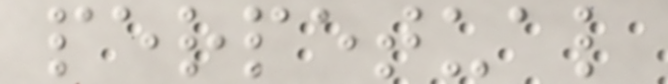perpetual
